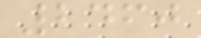2460
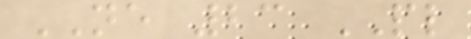NE 23 PL
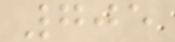705
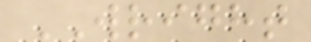WRIGHT
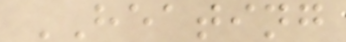HEATING
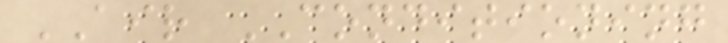AIR CONDITIONING
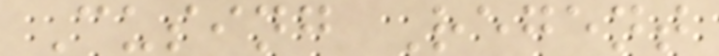Cusing Regent
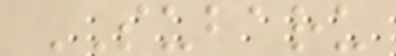SUBARU
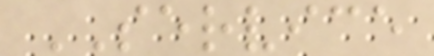SERVICE
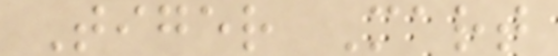Tiger Mart
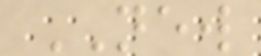NEW
